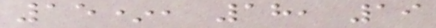15*, 18, 19
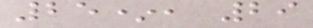25*, 29
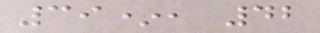39*, 42
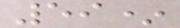59*
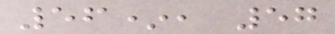56*, 57
